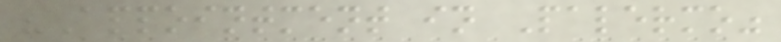"Appointment in Palermo"
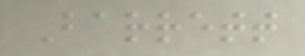Barrett
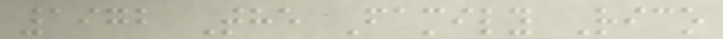1972 The Family Rico
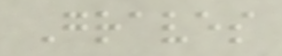Graves
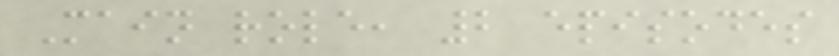Main role, 2 episodes
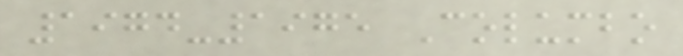1974-1975 Columbo
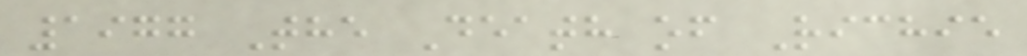1977 The Death of Richie
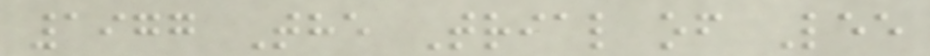1977 The Trial of Lee
